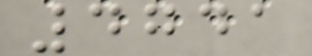4741
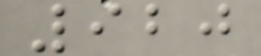920
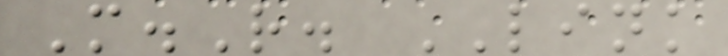M.R. LINK
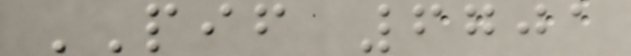PIF 6701
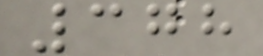378
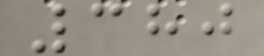380
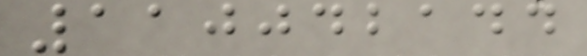110042144
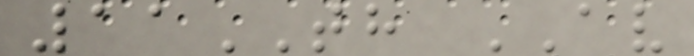11TH AV
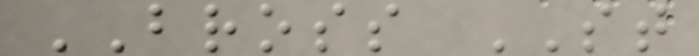BROSS ST
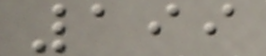199
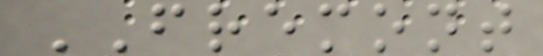FREMONT
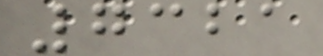7321
